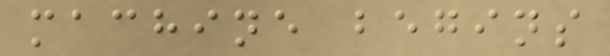machine begins
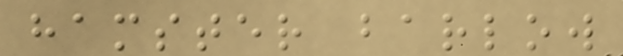hamster barlow
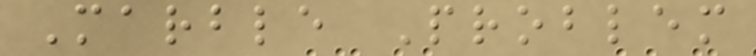Marble Problem
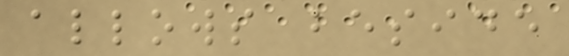allows beside
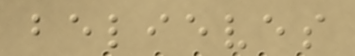believes
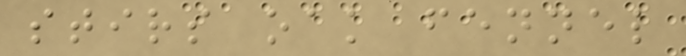stirs oak fennel
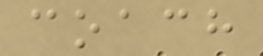coach
